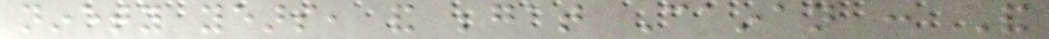ninety years, and begat Cainan : And
